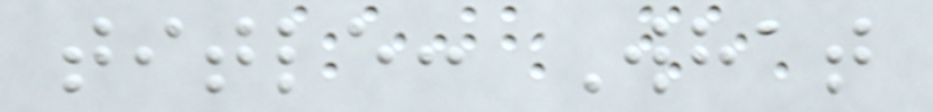title: What
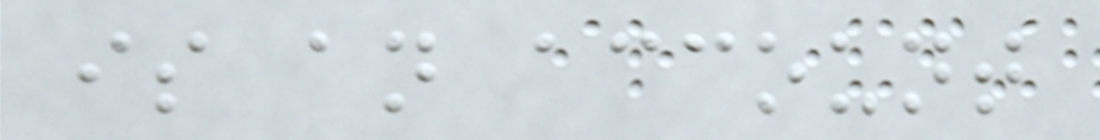is an account
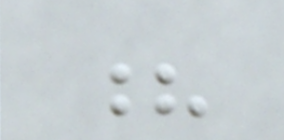?
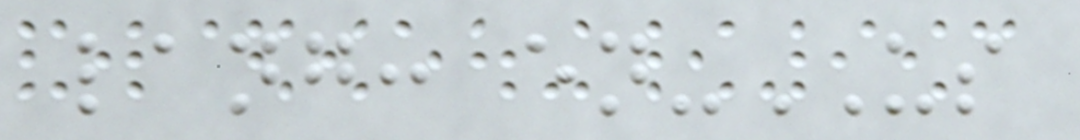lang: en-US
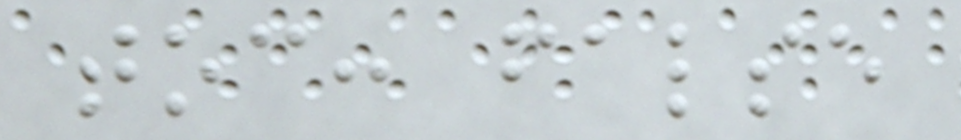toc: false
